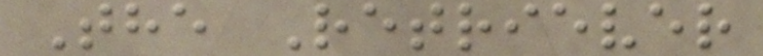The Retriever
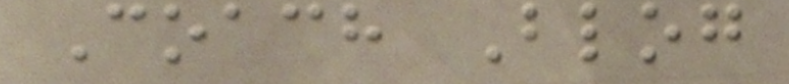Coach Blog
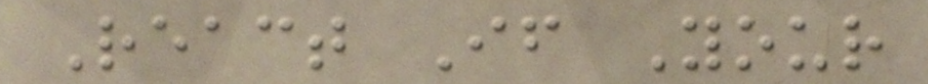React If Your
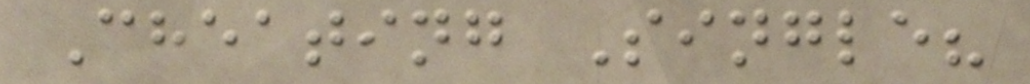Cheating Single?
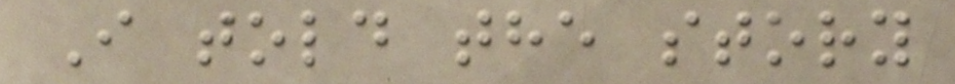I told the story
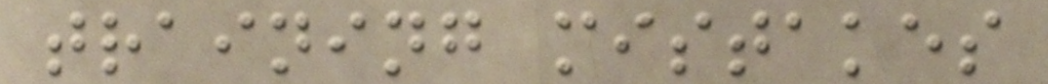training mistakes
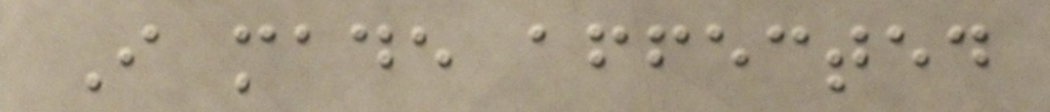I made affected
